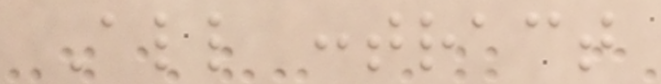All contract
